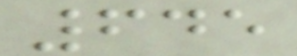645
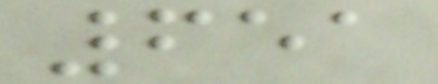651
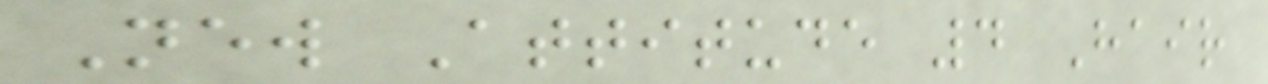New Attitude 4 Hair
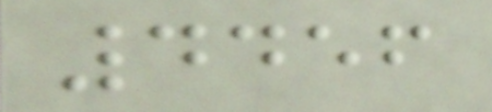4456
